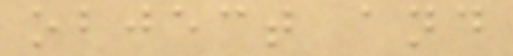object and
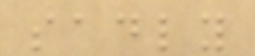sadly
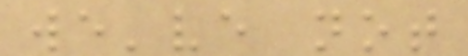we've not
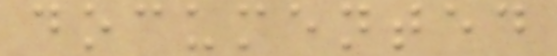documented
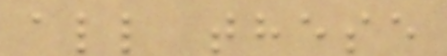all these
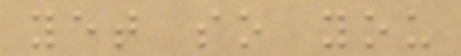yet so you
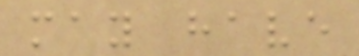may have
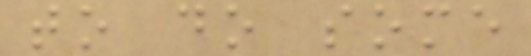to do some
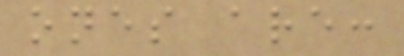ones are:
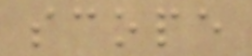scope
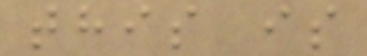this is
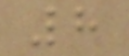8
